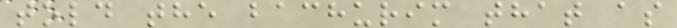told the bachurim that as
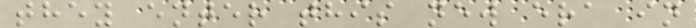they enter this new era in
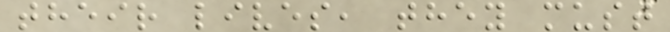their lives, they must
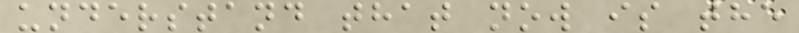understand that now is the
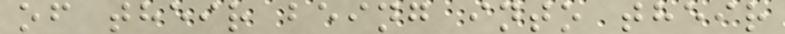of their being into their
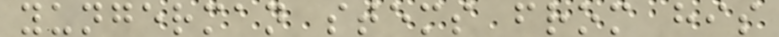yungerman stems from his
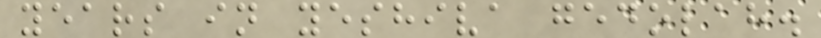years in yeshiva gedolah.
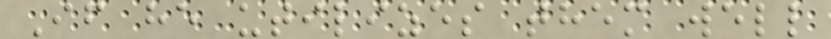If he utilizes them well
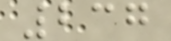237
